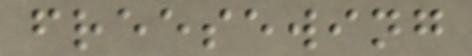freesewing
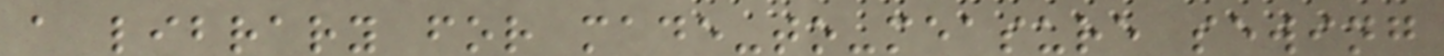a library for made-to-measure sewing
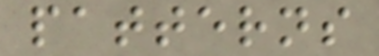patterns
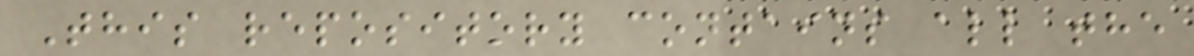This repository contains all the
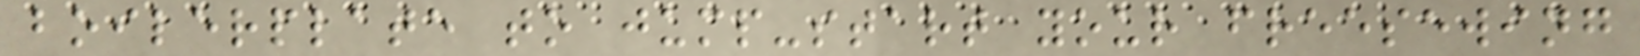boilerplate to jump-start your freesewing
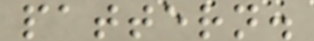pattern.
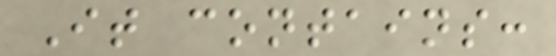It contains:
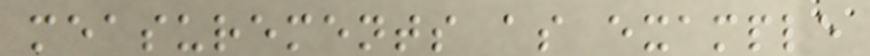measurements as example
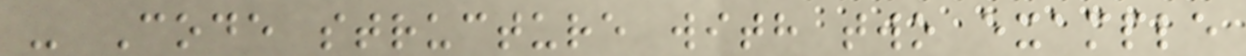- Code structure with two example
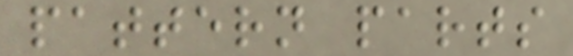pattern parts
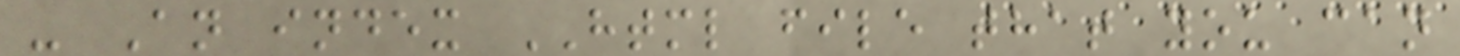- An index HTML file that you can
